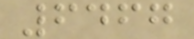6467
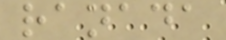ranada
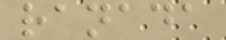ranada
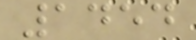1454
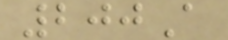200A
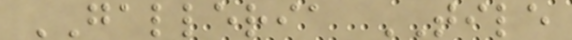GALLERIA TILE
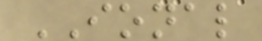IONAL
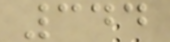344
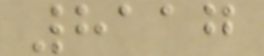8117
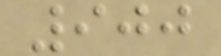900
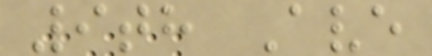9th Ave
